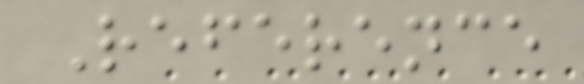Reference
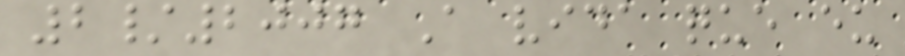2/2007 A vida que eu
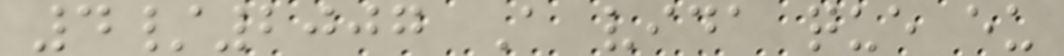4/2007 A vida que eu
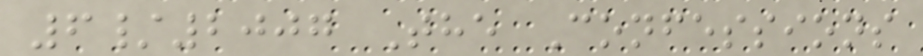6/2007 The Confessions
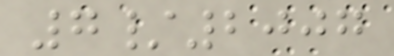7/2007
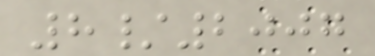8/2007
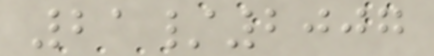21/2007
